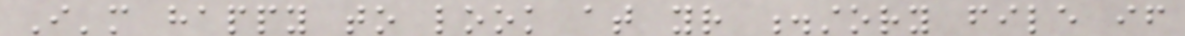I'm happy to look at your .story file if
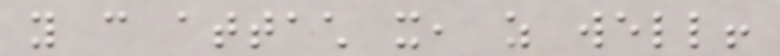you can attach it, as well!
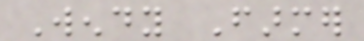Wendy Farmer
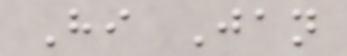Hi Jan
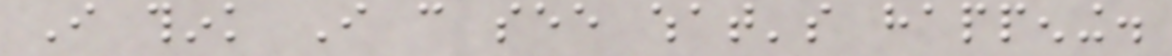I think I can see what's happening.
